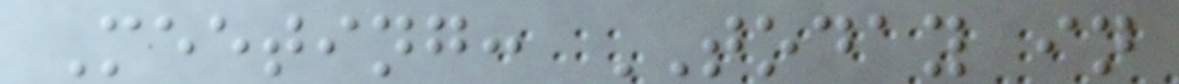Meeting: TODAY in
